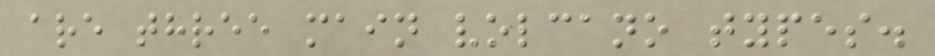are three main volcano types.
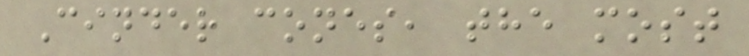Cinder cones, the most
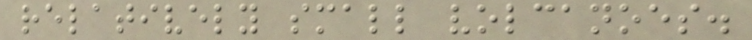relatively small volcanoes.
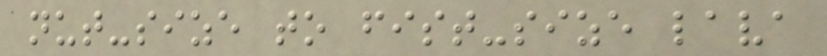nut-size to fist-size lava
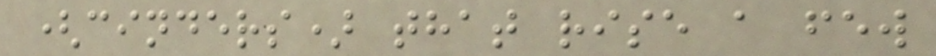(cinders) that rise a few
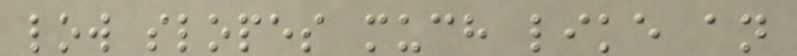low slopes much like an
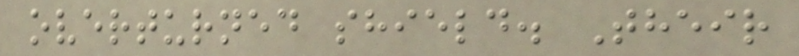overturned shield. Their
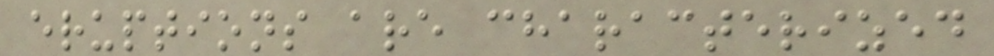eruptions are characterized
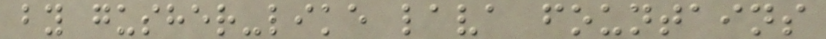by gusher-like lava fountains
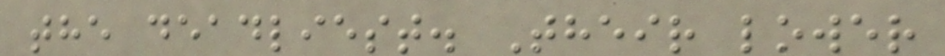the deadliest. Their lower
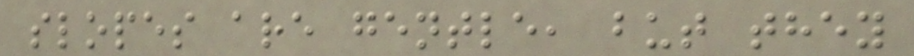slopes are gentle, but they
